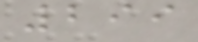299
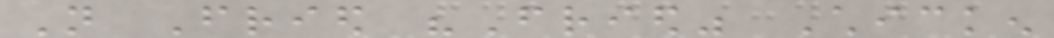Not Fried "Fried" Chicken
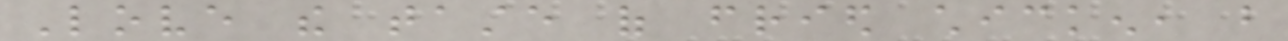Love the taste of fried chicken, but
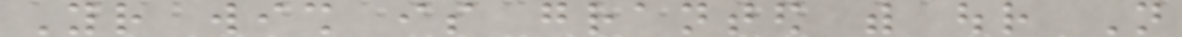Your wish is granted with our Not
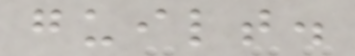guilt.
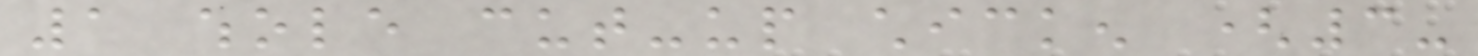1 whole cut-up chicken (3-
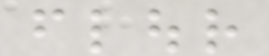flour
